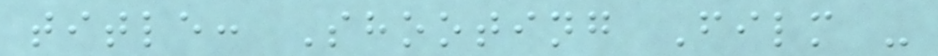title: Shooting Film -
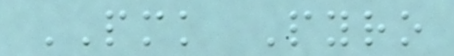PMK Pyro
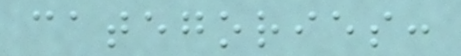categories:
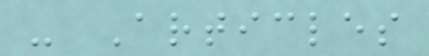- Articles
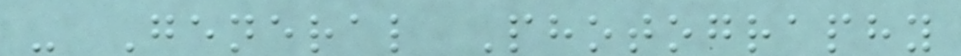- General Photography
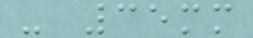- 35mm
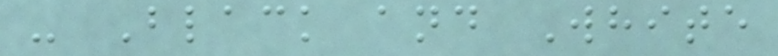- Black and White
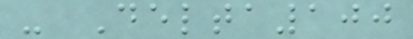- Delta100
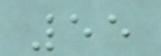55
